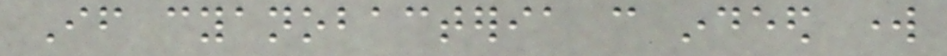If cyanobacteria can indeed work
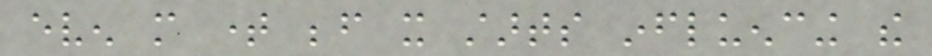even more time before it starts influencing the
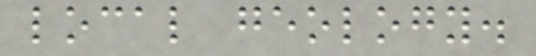local geology.
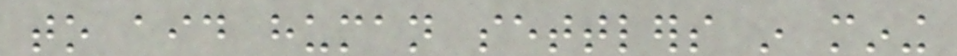to aid human settlers in mining
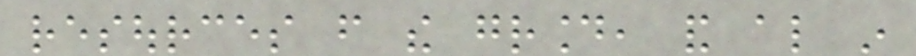resources from the ground, and also in
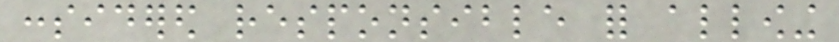considered responsible for allowing
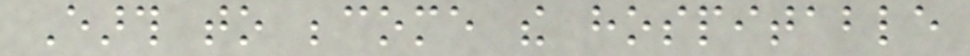Earth to become the hospitable
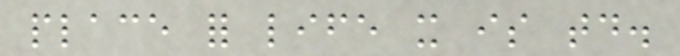place for life it is today.
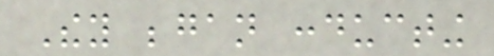They began conducting
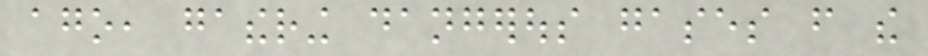ago, gathering dangerous gases from the
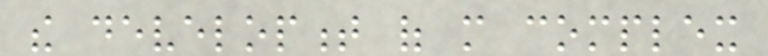the development of more complex
